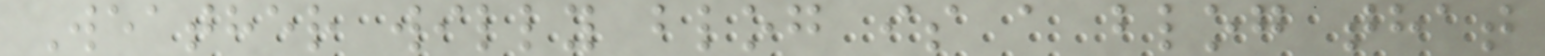Weather willy blog is a blog that
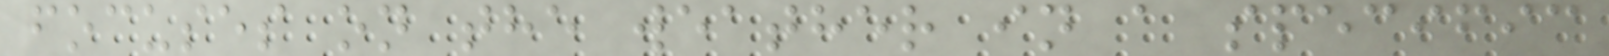focuses on the weather in a specific
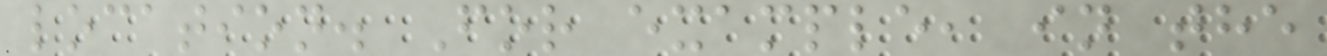location. For example, in the
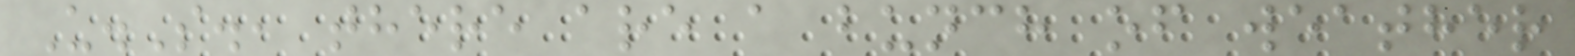U.S., there are a bunch of weather
